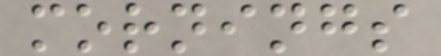mornings
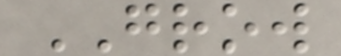GROW
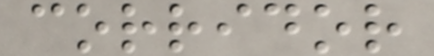corridor
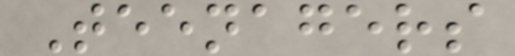Teenagers
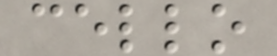cello
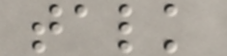talk
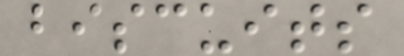biscuits
